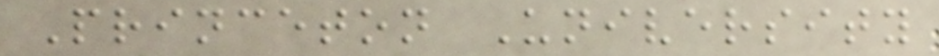Princeton University
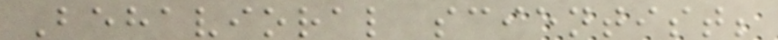Behavioral scientist;
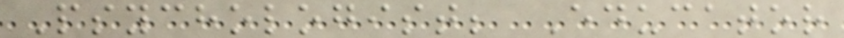Psychologist; Educator
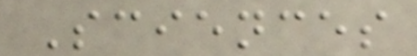Sciences
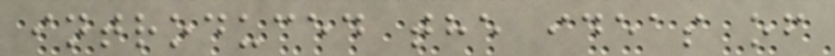introduced the ideas of
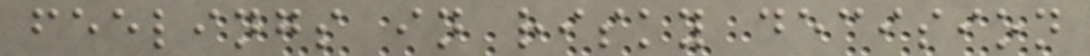feelings in risky decision
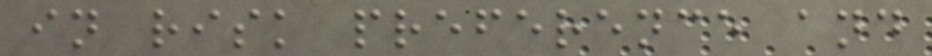in risk preference and
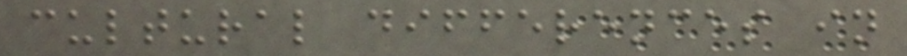cultural differences in
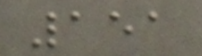151
